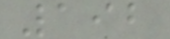192
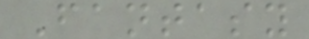Fantasy
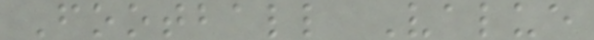Football Value
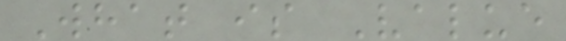What is Value
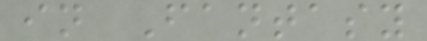in Fantasy
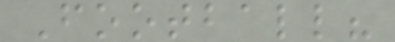Football?
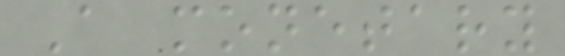A monetary
